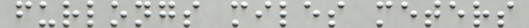furlongs miles meters
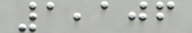1,106
